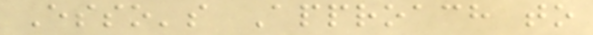Esso's Approach to
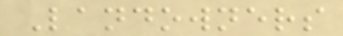Landowners
